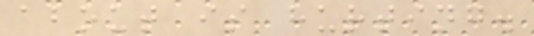about is hurting.
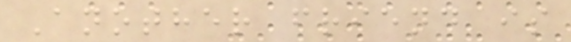Another friend is
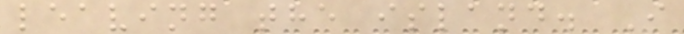leaving the island. I
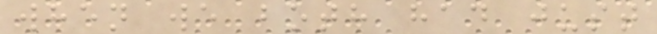when we both had just
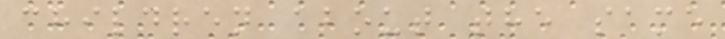children about the same
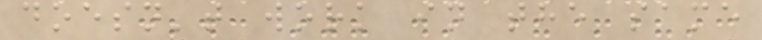doesn't work in the same
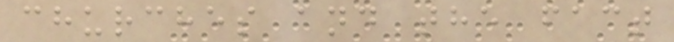churches and the fact
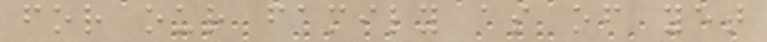for our family as of yet
